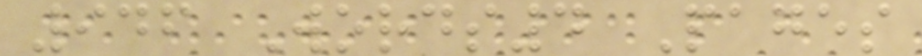946 Words4 Pages
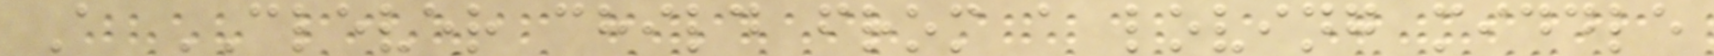A CLEVER child from a loving middle
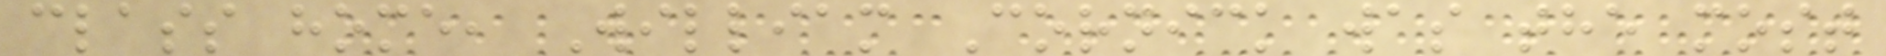class home, William Cornick was the most
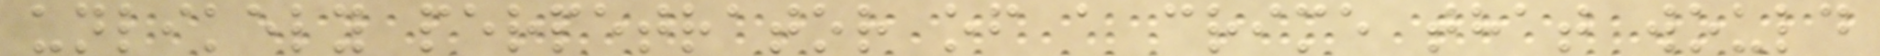unlikely perpetrator of a crime that would
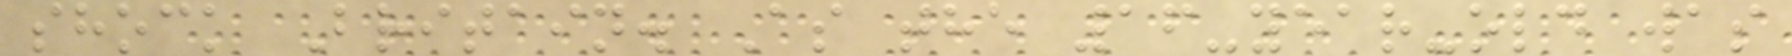shock Britain. As the 16-year-old was
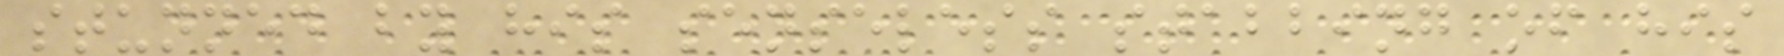stunned by his senseless stabbing of his
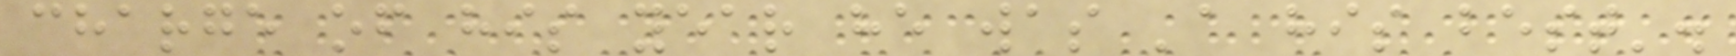charge of his year he was 'a his best'.
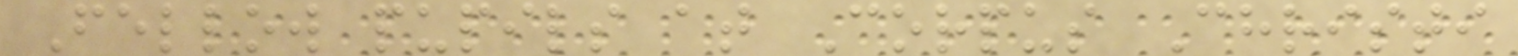Fellow pupils at Corpus Christi
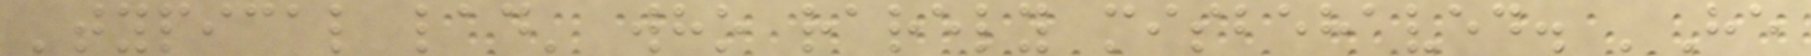'typical lad' who rarely misbehaved. 'He
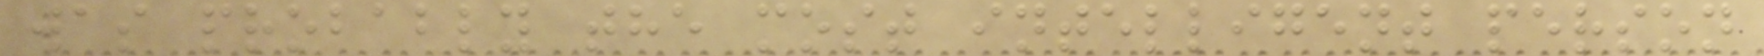was probably the most intelligent person
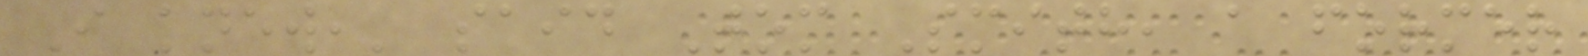I knew,' said Tom Smith, a former
